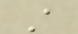A
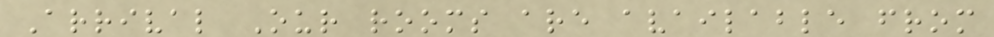Arrival Our rooms are available from
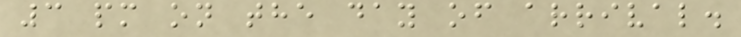3 pm on the day of arrival.
